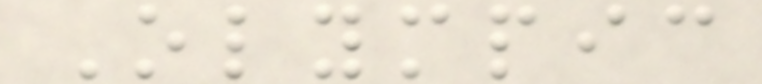Olympic
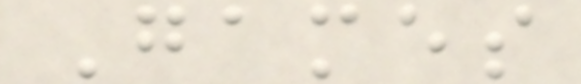Games
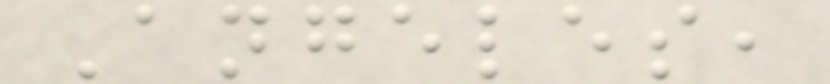Angeles,
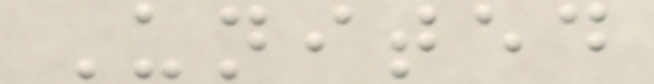United
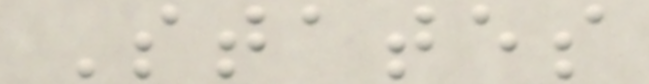States
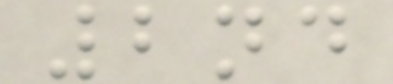2nd
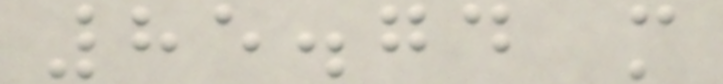85.74 m
